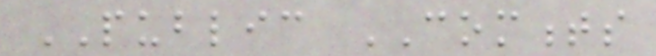PUBLIC COMMENTS
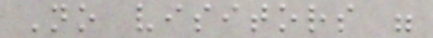No visitors were
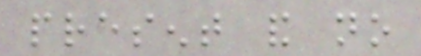present and no
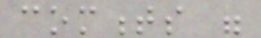comments were
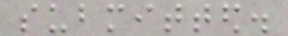submitted.
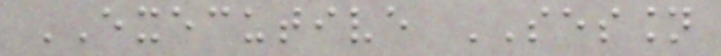EXECUTIVE SESSION
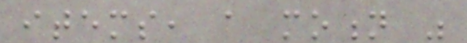items, a motion was
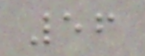56
